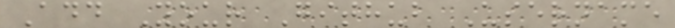Add Your Github Username
